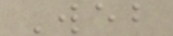Web
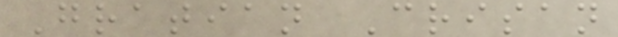Gratian Crisan
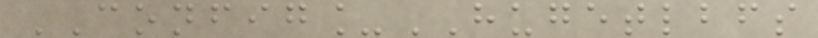CONFIG_HUGETLBFS
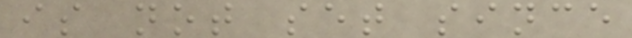is not set since
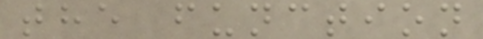the function
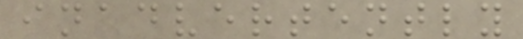inadvertently
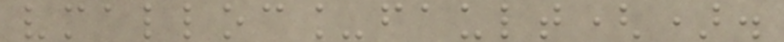vmalloc_fault().
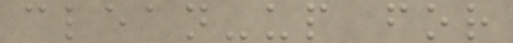clean-up for
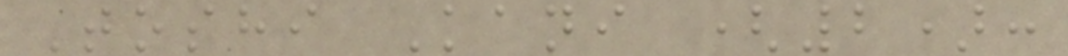Toshi Kani (2):
